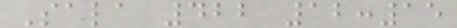Sala 422 12:15
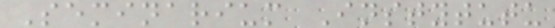Seminarium Instytutu
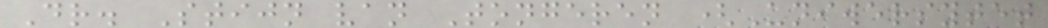Dr. Stijn van Tongeren (Uniwersytet
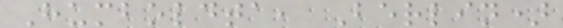Humboldta, Berlin)
